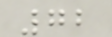72
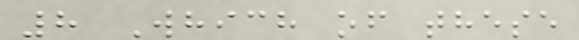8 Which of these
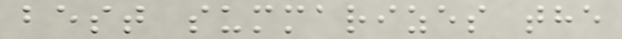best summarizes the
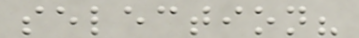selection?
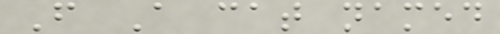F A cat named
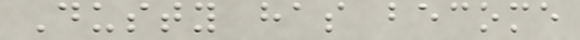Dusty has become
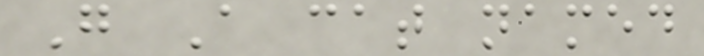G A cat named
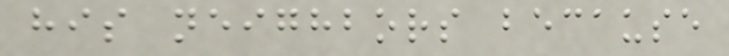his neighbors because
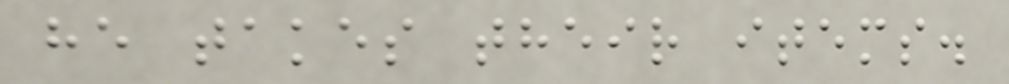he takes their items.
